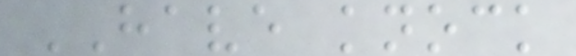HAVE knock
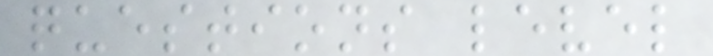questions level
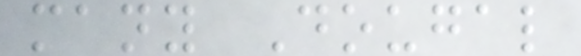many Dougal
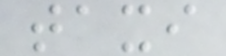taxi
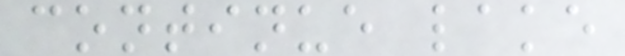continue lake
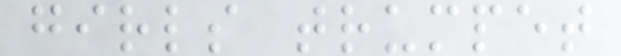girls trumpet
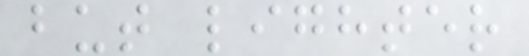but lighter
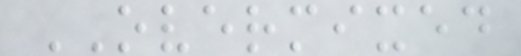OVERMIXED
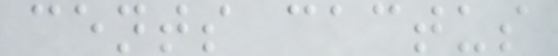cents cactus
